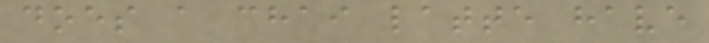does a chai latte have
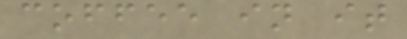coffee in it
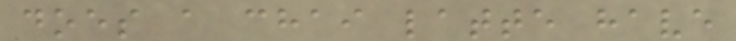does a chai latte have
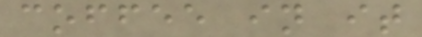coffee in it
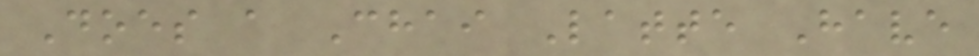Does a Chai Latte Have
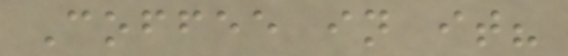Coffee in it?
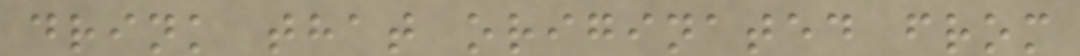drink that originated from
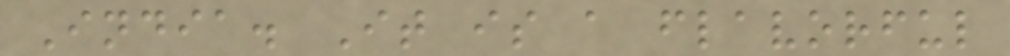India. It is a flavorful
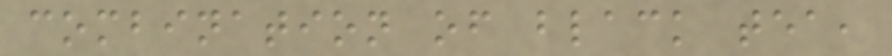combination of black tea,
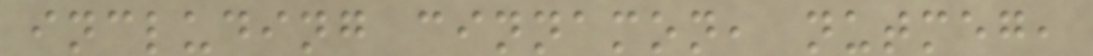including cinnamon, nutmeg,
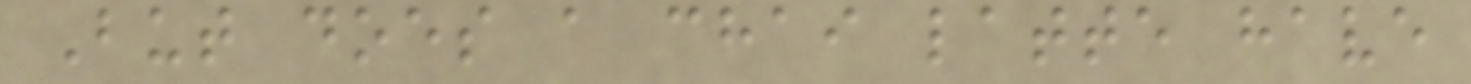But does a chai latte have
